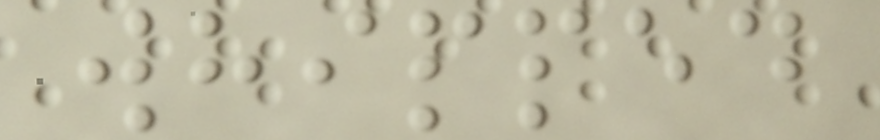whipped
